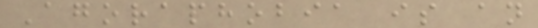Agoraphobia is an
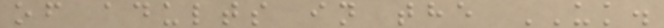of adults in the UK.
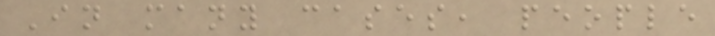In many cases, people
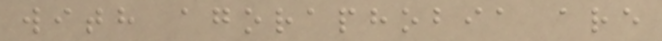with agoraphobia are
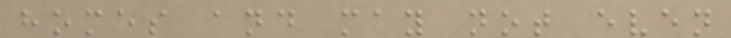homes and may not even
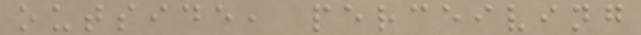outside, perceiving
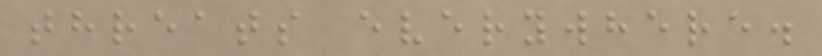threats everywhere.
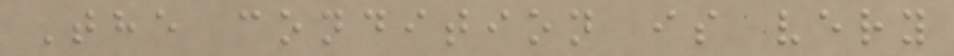The condition is very
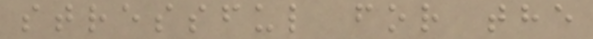stressful for the
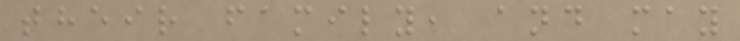their family, and may
